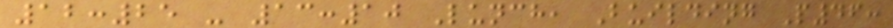12:25 - 13:10 Lunch, Building P46:
